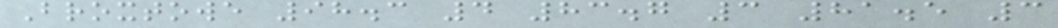Broxtowe 98.3 4 83.7 3 81.5 3
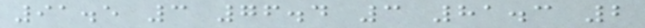91.5 3 76.4 3 81.3 2
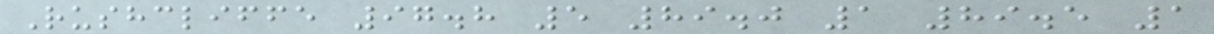Rushcliffe 97.8 5 89.0 1 89.5 1
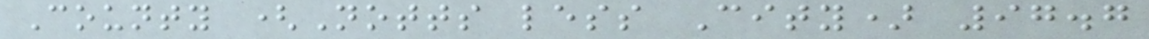County (Notts less City) 97.7
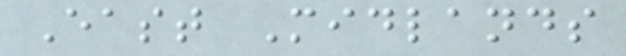East Midlands
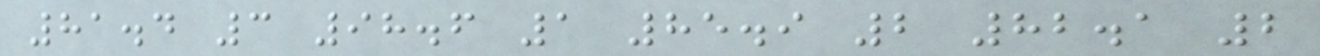81.4 3 98.6 1 85.9 2 82.1 2
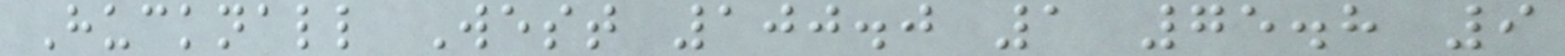Hucknall West 100.0 1 75.8 9
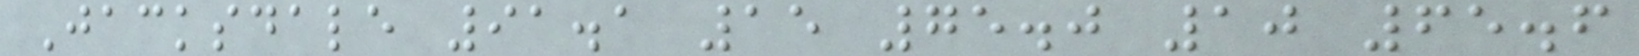Jacksdale 91.1 15 75.0 10 65.6
